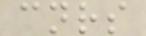cnrs
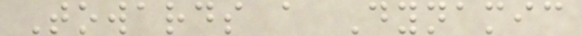Towards a Dynamic
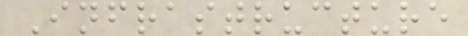Infrastructure
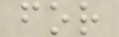for
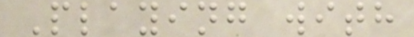Playing with
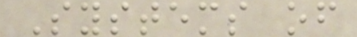Systems of
